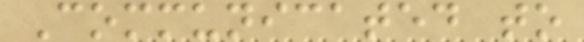Communicated to
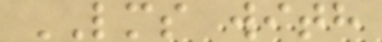LMS with
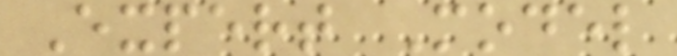Expert Model
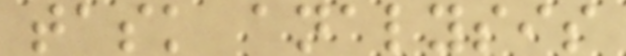task analysis
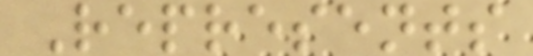Represents
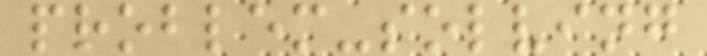problem-solving
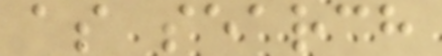as search
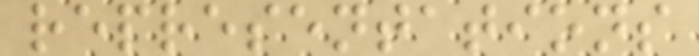representations
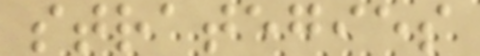strategies
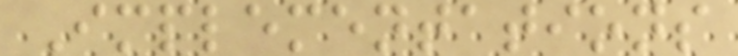Implementations
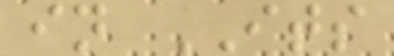in ITS
